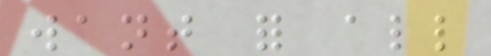want for all
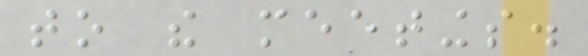to the meetings.
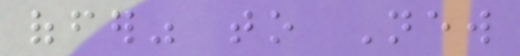offer" to New
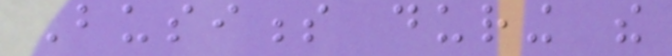Business during the
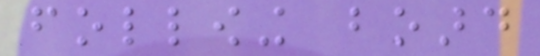following board
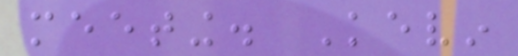meeting. Kevin
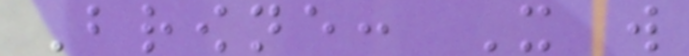Browne: It will
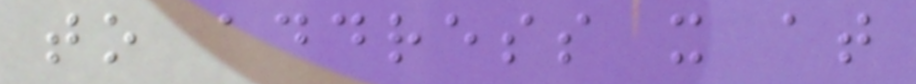to address it at
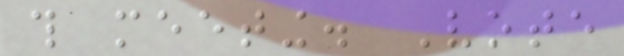this meeting. Vote
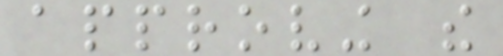approving the
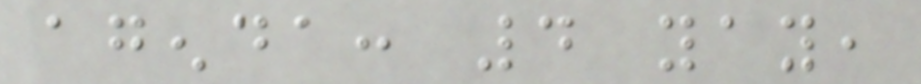agenda: 4 yay,
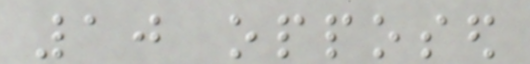10 opposed
